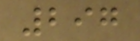297
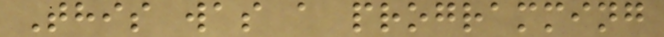This was a programming
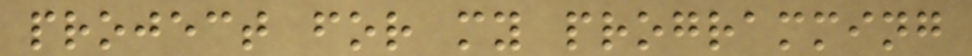project for my programming
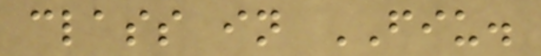class in FIU.
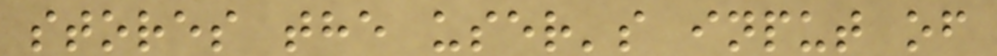stores the user's input of
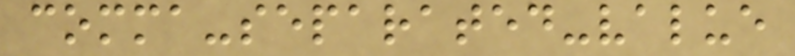comma-separated-value
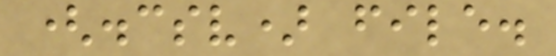(.csv) file.
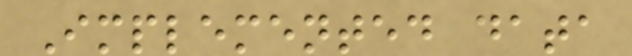Implemented data
